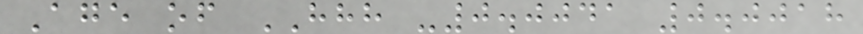Age of HHH -0.0041 0.0018
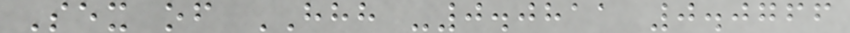Sex of HHH -0.0811 0.0766
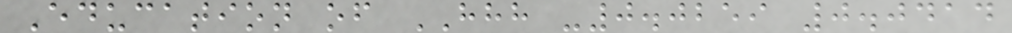Education of HHH -0.0259 0.0414
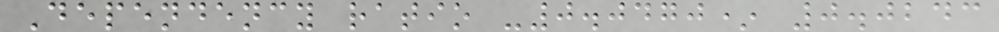Dependency ratio -0.0470* 0.0243
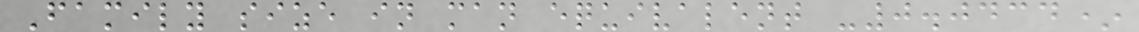Family size in man equivalent -0.0434*
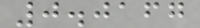0.0167
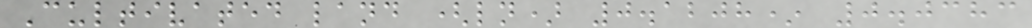Cultivated land (ln) 0.1208* 0.0383
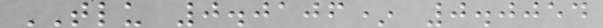TLU 0.0106* 0.0054
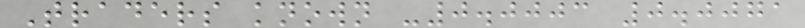Traders known -0.0003 0.0071
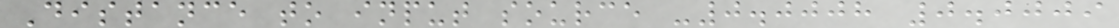Distance to input source -0.0008 0.0009
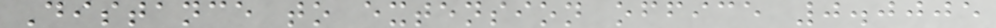Distance to extension office 0.0005
